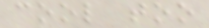cool too
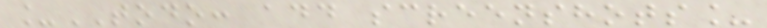_TODO: add screenshots_
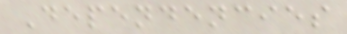Dependencies
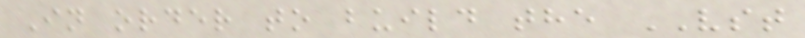In order to build the VST
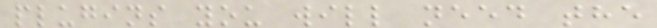plugins you will need the
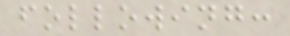following:
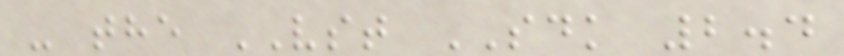- the VST SDK 2.4
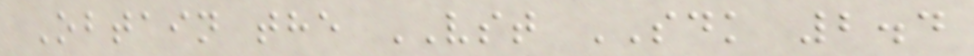Obtain the VST SDK 2.4
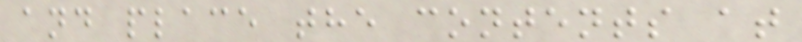and place the contents at
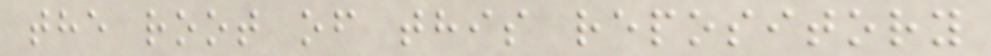the root of this repository
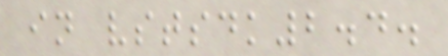in vstsdk2.4.
